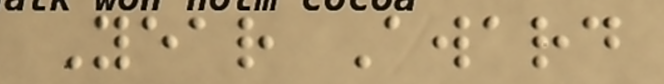Year Award
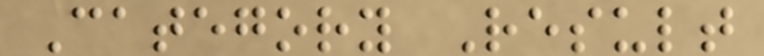Category Result
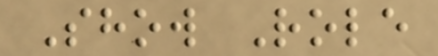Show Role
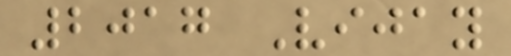2017 Vijay
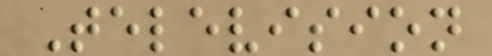Television
